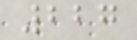227
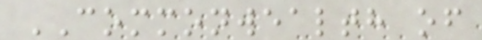COMMONWEALTH of
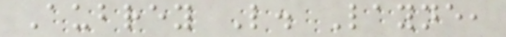Aubrey L. Layne,
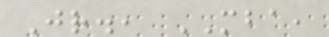Jr., MBA,
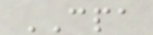CPA
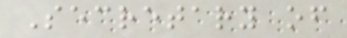Secretary of
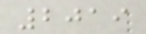2019
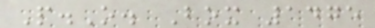P.O. Box 1475
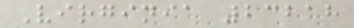Virginia 23218
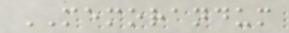MEMORANDUM
